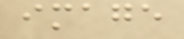image
